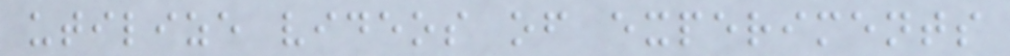utilize videos of experiments
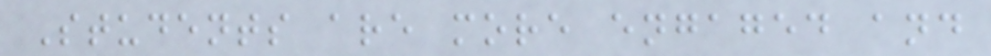Students are more engaged and
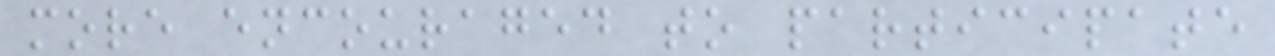more encouraged to participate
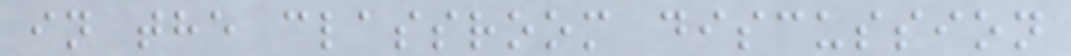in the classroom discussion
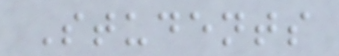Students
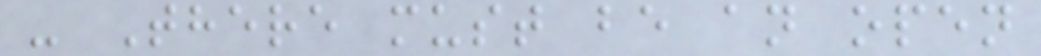- There must be an open
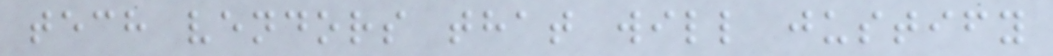tech vendors that will justify
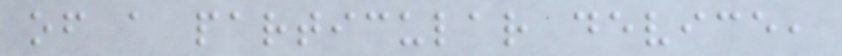of a particular device,
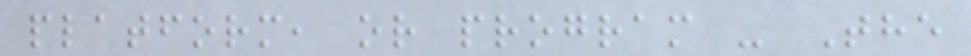platform, or program - The
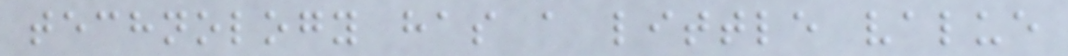technology has a little value
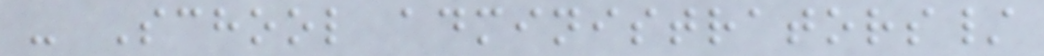- School administrators/
